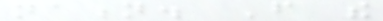nation. From the
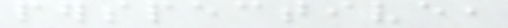perspective,
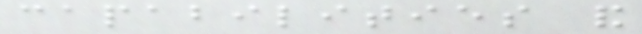capabilities and
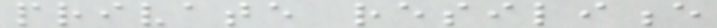private resilience
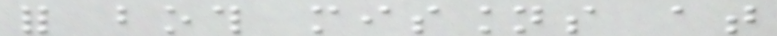for both missions at
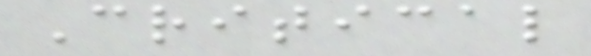Critical
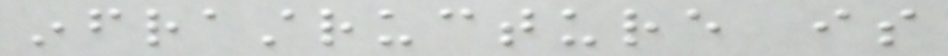infrastructure is
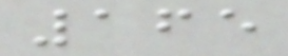165
